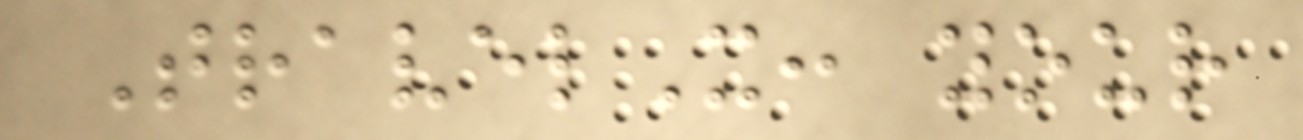TravelX: your
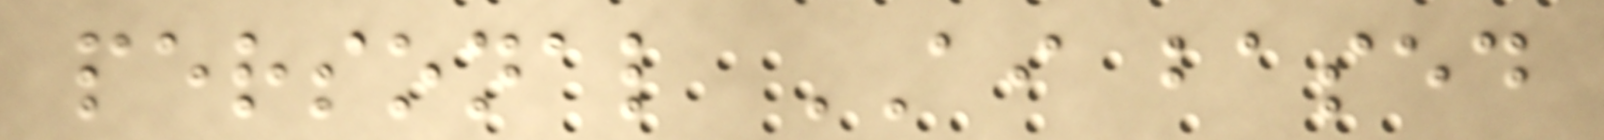personal AI based
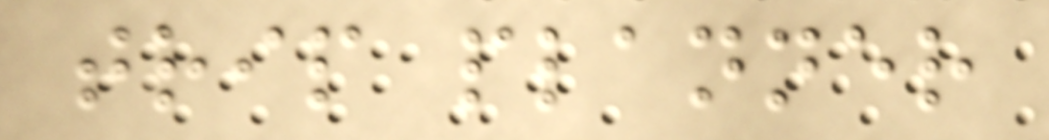trip planner
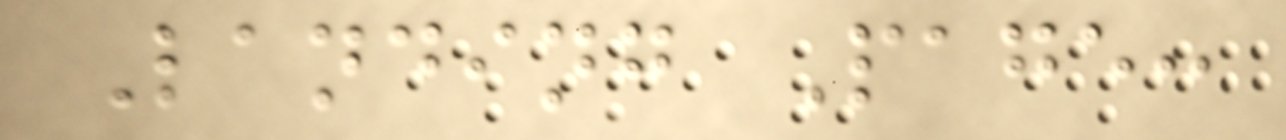Landing Page:
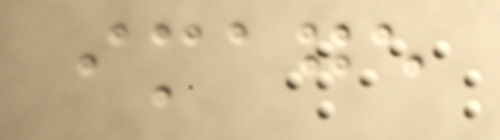image
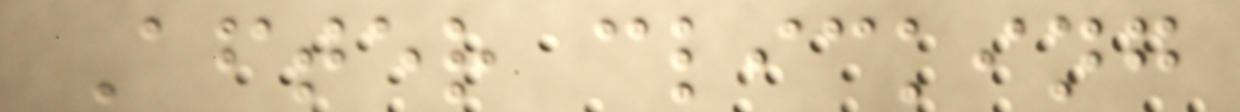After clicking
